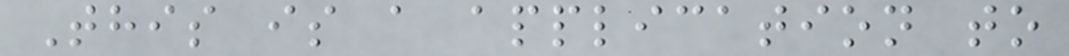This is a application to
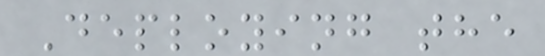Deploying the
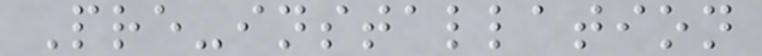Pre-installation
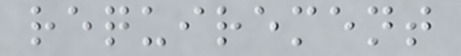requirement
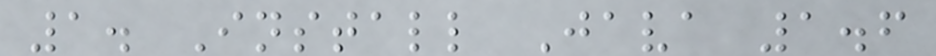1. Install Java 1.6
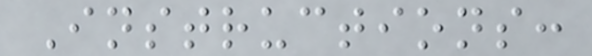Instructions:
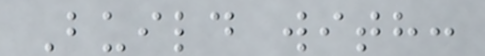Build with:
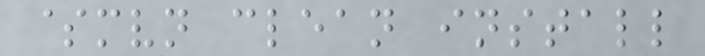$mvn clean install
